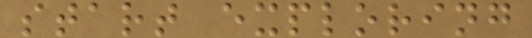start exploring
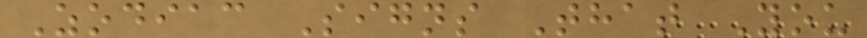Zodiac Signs That You
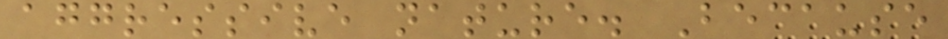aggressive nature. Because
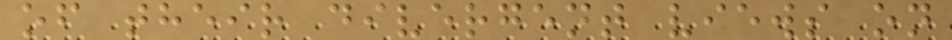of their divergent views on
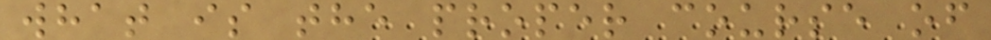what is the proper course of
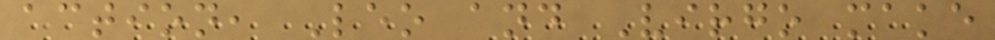action, Leo and Virgo make
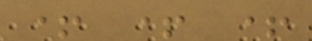+ + +
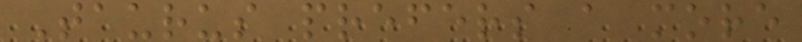Taurus prefers a more
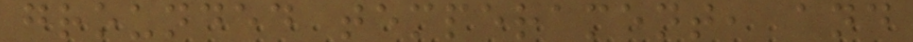grounded temperament, and
